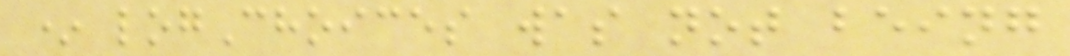* logChoices was not being
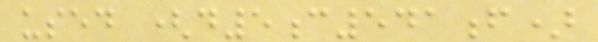used (d5c541f)
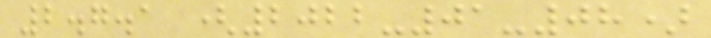2.7.1 (2022-01-08)
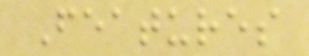Features
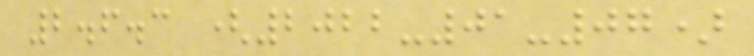2.6.3 (2022-01-07)
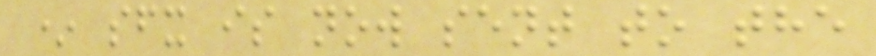* sfx is now sent to the
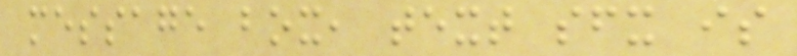message box, text sfx is
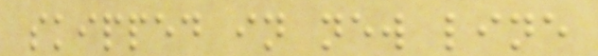skipped in new line
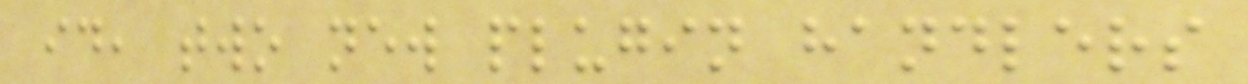id, two new plugin handlers
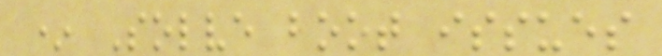* Solve boot issues
